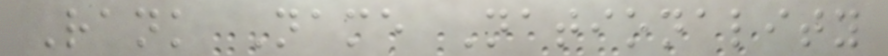Rank Name Nationality
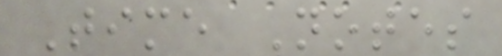Time Notes
